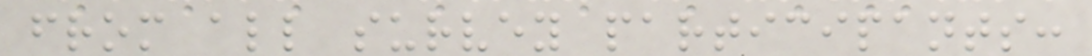from all survey participants:
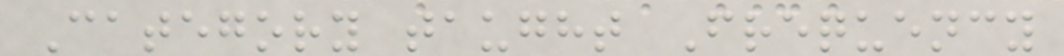Category taught Frequency
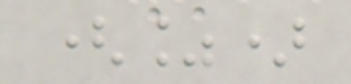(%)
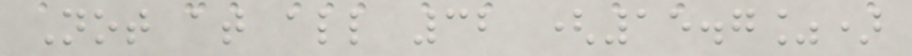Not at all 32 (15.7%)
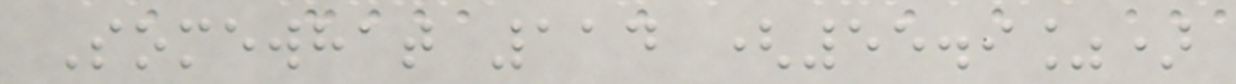Somewhat 114 (55.9%)
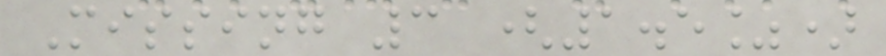Missing 3 (1.5%)
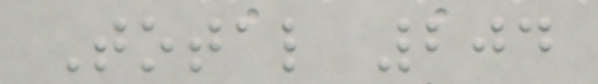Total 204
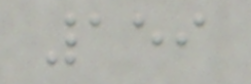159
